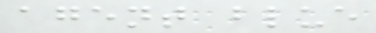agent blue
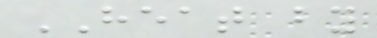HEAT by
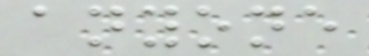anyone
